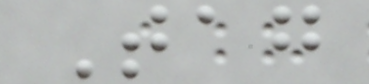Tag
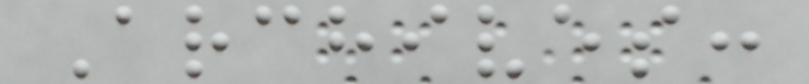Archives:
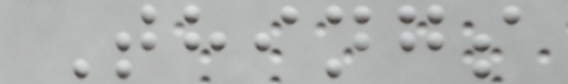Things
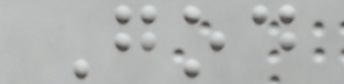God
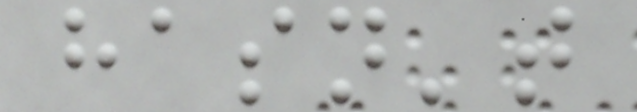hasn't
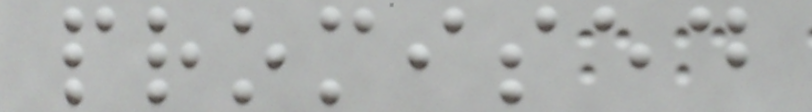promised
